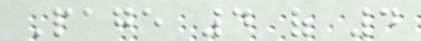Page 4 of 4
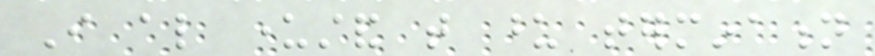I also understand that upon termination
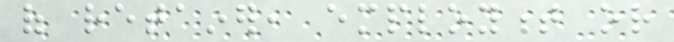of retainer, employment or
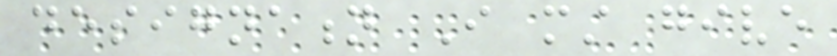designation I must give
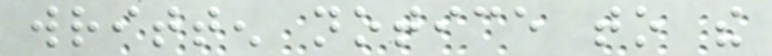written notice to the
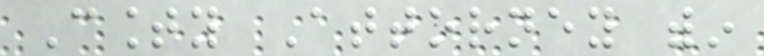County Attorney within
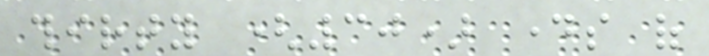thirty (30) days of
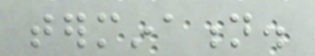termination.
